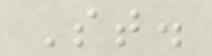St.
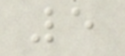5
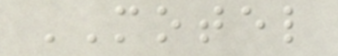MOTEL
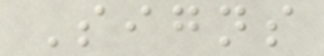Signs
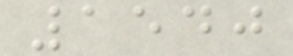1540
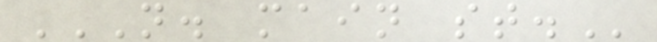N. MAIN ST.
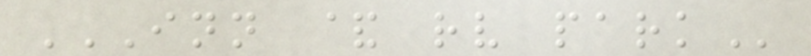INN & RV PARK
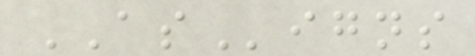ASigns
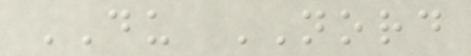DU NORD
